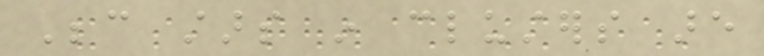Because stars in clusters are
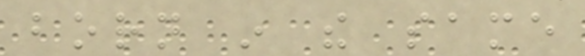born in the same
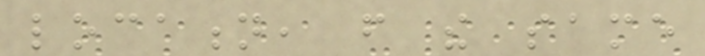location, from the same
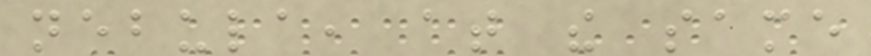nebula, at the same
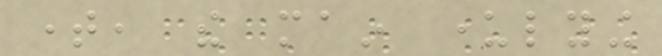time, the main underlying
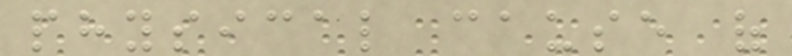physical cause of
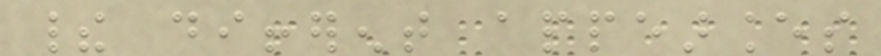their different appearances
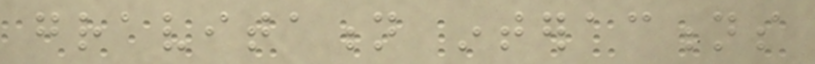gravitation interactions
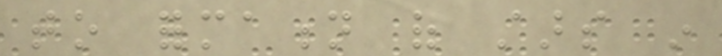to formation of stars in
